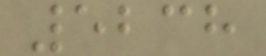5238
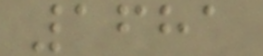1681
